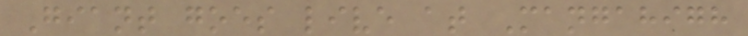Giant goes live at Mangahigh
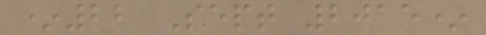*22 Sept 2015*
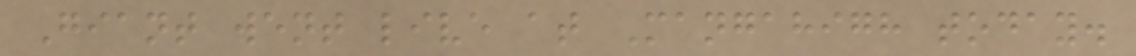Giant went live at Mangahigh today.
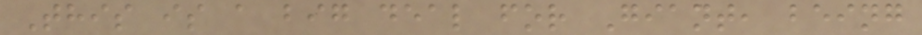This is a big deal for Giant, being
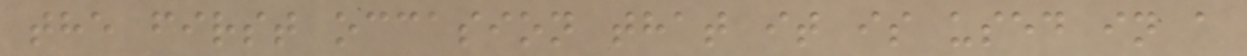the first occasion that it is used in a
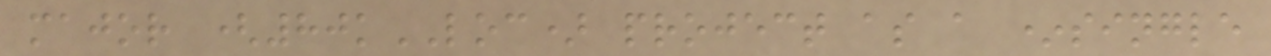major (80kLOC) project as a *single
